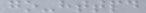go-httpd
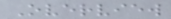Overview
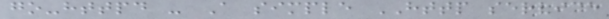go-httpd - A simple HTTP service
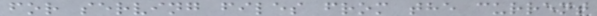for serving files from the current
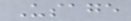Usage
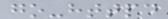go-httpd
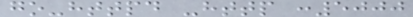go-httpd -http :5000
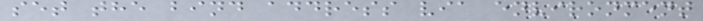set the bind address via environment
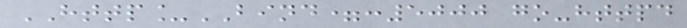HTTP_BIND=:5000 go-httpd
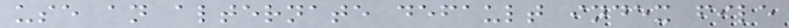use an alternate default index file
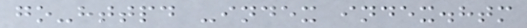go-httpd -index index.htm
